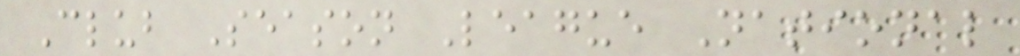Club Season League National
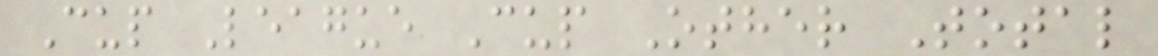Cup League Cup Other Total
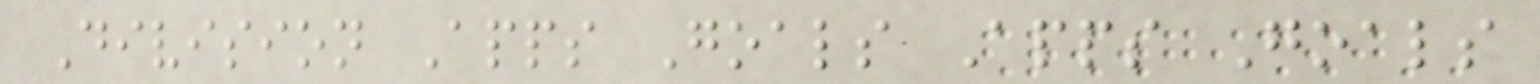Division Apps Goals Apps Goals
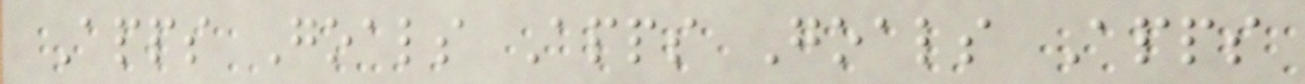Apps Goals Apps Goals Apps
